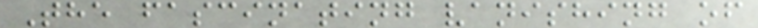The fascinating vanishing of
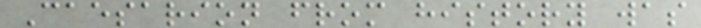Caesarion from history was
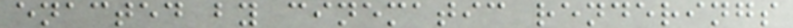enacted by cinematic renderings
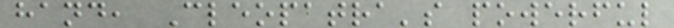hand, Cleopatra's powerful
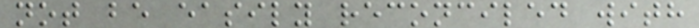not be easily reconciled with
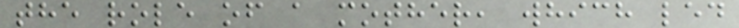the role of a mother, which led
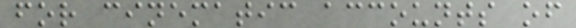for cinematic accounts of
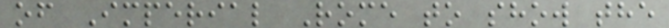of Imperial Rome to show the
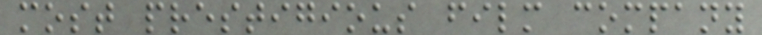most prestigious film company
